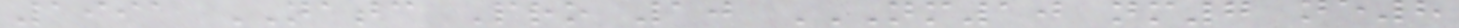1991 NATC Pro 10 NM10 NM7 NE8
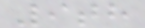9th
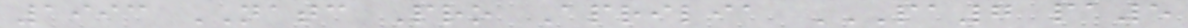1993 NATC Pro Aprilia PA7 PA5
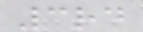3rd
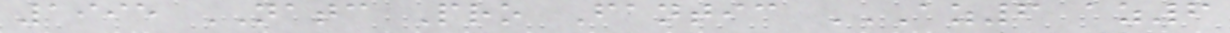1995 NATC Pro Fantic AZ6 AZ6
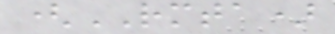(RMTA)
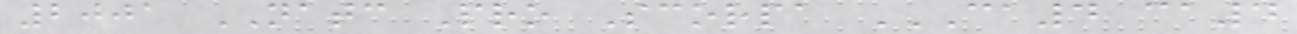2001 NATC Pro Scorpa CA4 CA4
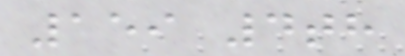159 4th
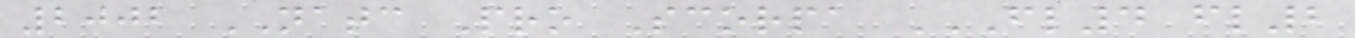2002 NATC Pro Scorpa FL4 FL2
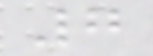7
